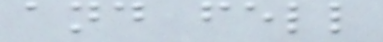and fell
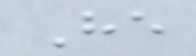He
